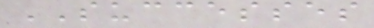SUCCESSES
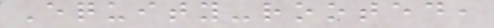Equity-rooted,
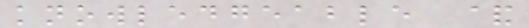knowledgeable &
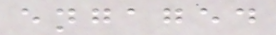engaged
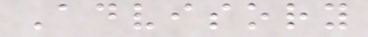Advisory
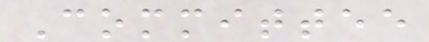Committee
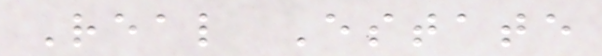Real Estate
